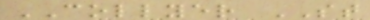COLLYER ST
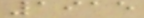1915
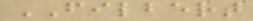FILBERT
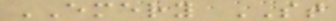EMERY ST
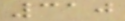310
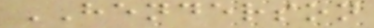HENDERSON
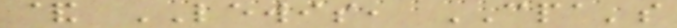& LEWIS, CPA's
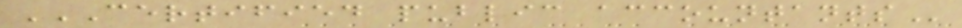CERTIFIED PUBLIC ACCOUNTANTS
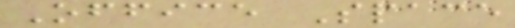Office Space
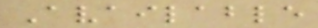Available
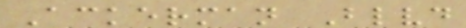Ackerman Blvd
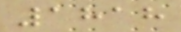1818
